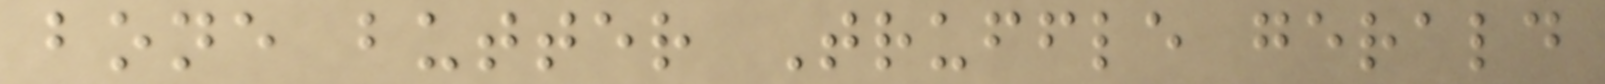bone butter Truffle gerald
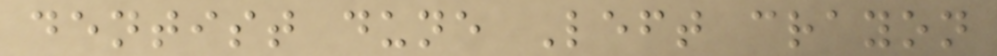dentist dune Left crayon
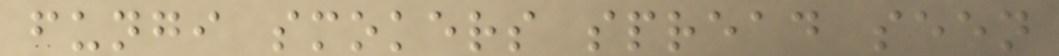fungi smokers spread seen
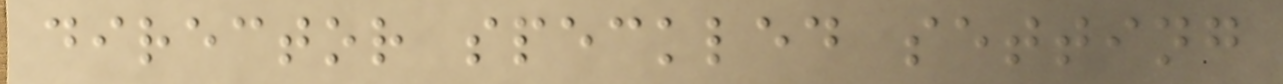director speckled setting
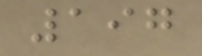197
